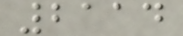2114
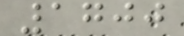1700
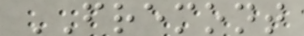FREMONT
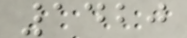1420
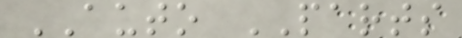AUTO PARTS
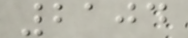2104
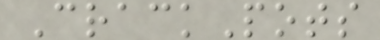CrackPots
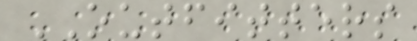OUTFITTERS
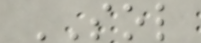SOL
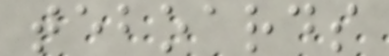teboards
